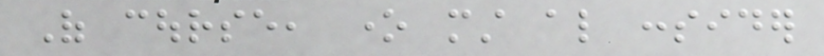Of course, one must also consider
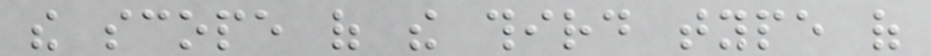the scope of the third type of
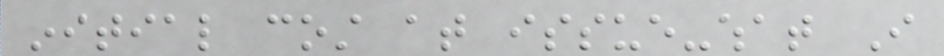initial cost at issue-what I
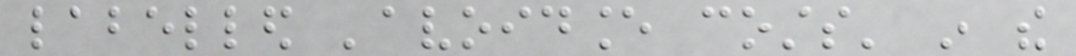labelled 'avoidance costs' in the
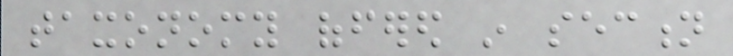taxonomy offered in section
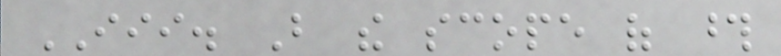III. But the scope of those
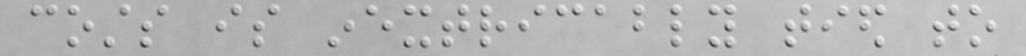costs is inextricably tied to
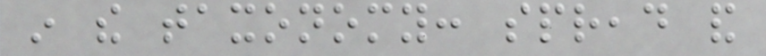in the taxonomy: spread and
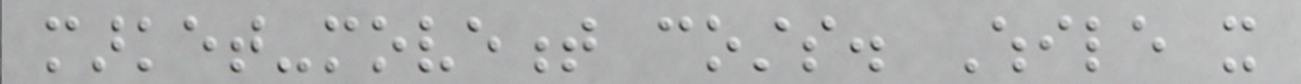market-movement costs. While it
